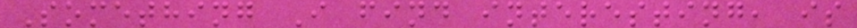Something I find interesting, is
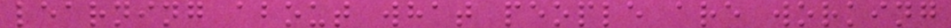learning about what people are working
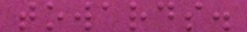towards.
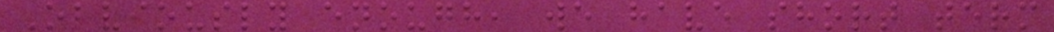Obviously enough, we have short term
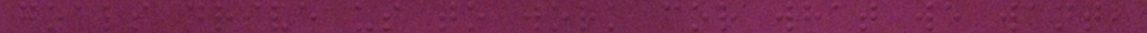goals drive us to work for what we want,
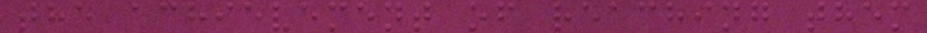the achievement of reaching them
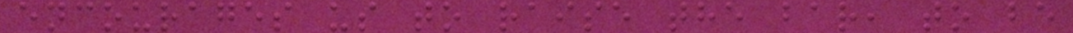encourages us to raise the bar, to be
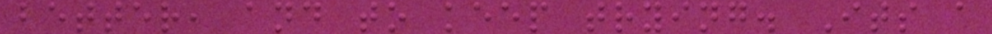better, and to keep trying. Its a
